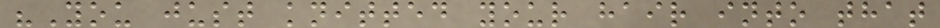"You just knitted your hair into that
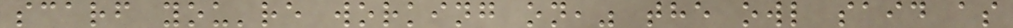scarf you're working on," the owl said as
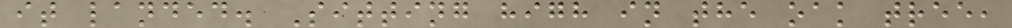it landed. Sitting high in the oak tree,
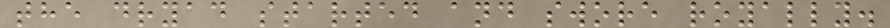the dryad started and swore royally.
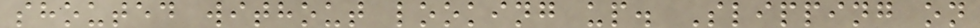shouted without looking up. Slipping on
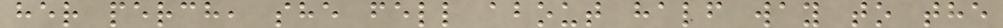her perch, she fell about half way to the
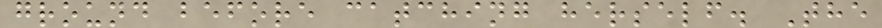ground before catching herself. The
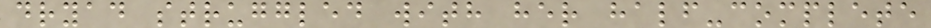dryad struggled with her half-complete
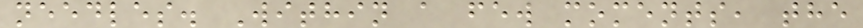needles. Within a few moments, the
